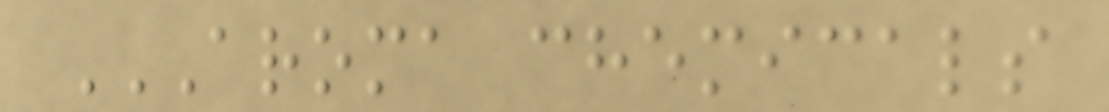AROMA CHEMICALS
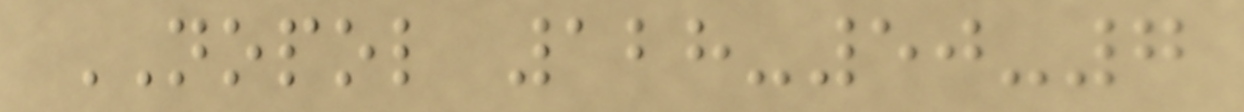NOPOL 128-50-7
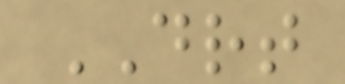DRT
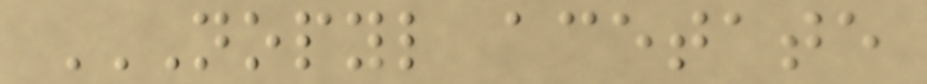NOPYL ACETATE
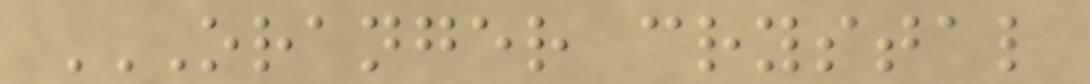ORANGER CRYSTAL
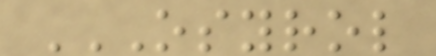OSYROL
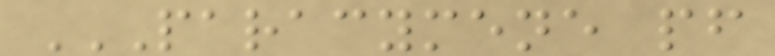PARACYMENE PF
